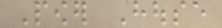Power House
